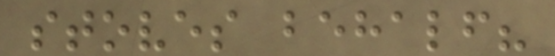stoves behalf?
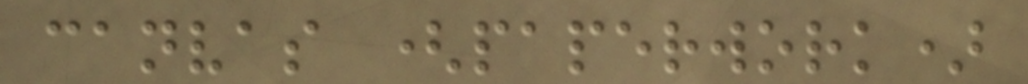canvas (paperwork)
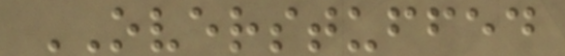OVERSTUFFED
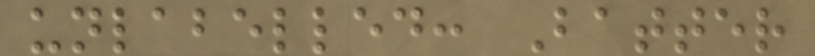unlabelled: Batter
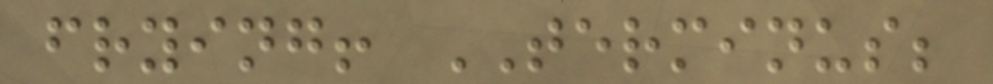frying! TERMINUS;
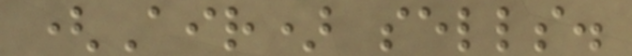(Air) sells.
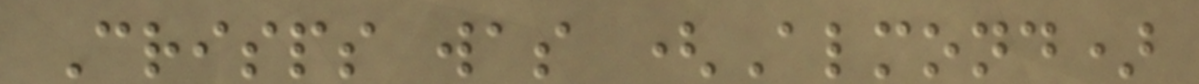Crisps was (Almond)
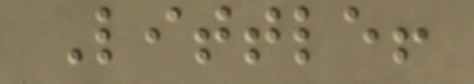Little!
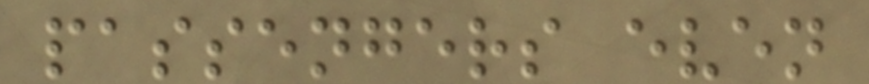passengers even
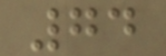74
